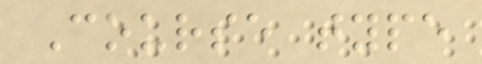Course type
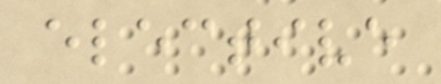elective
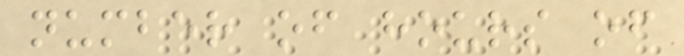number of hours of
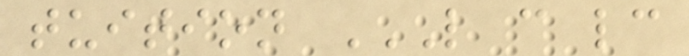tuition L C LC
